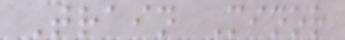Train Minor
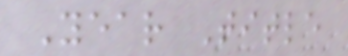Year Title
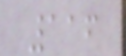116
